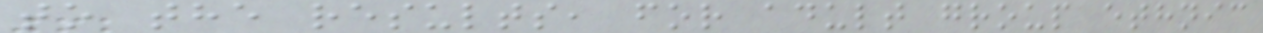to the results, for adult group ethnic
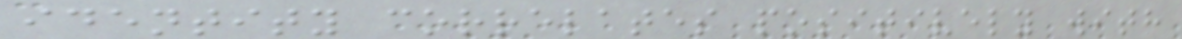identity correlates positively with
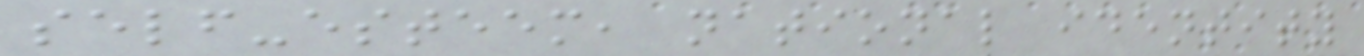self-esteem, national identity
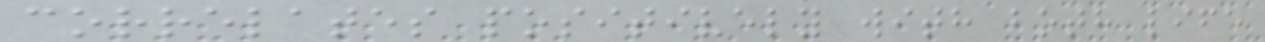correlates positively with both life
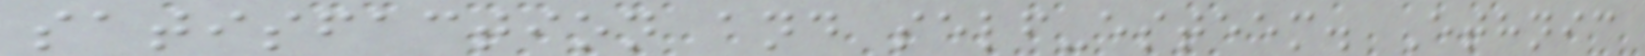satisfaction and self-esteem. Ethnic
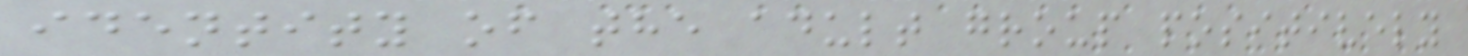identity of the adult group positively
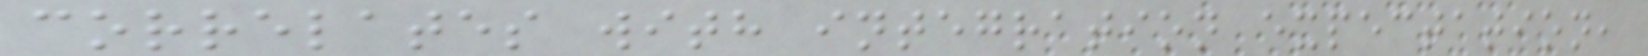correlates with integration expectation,
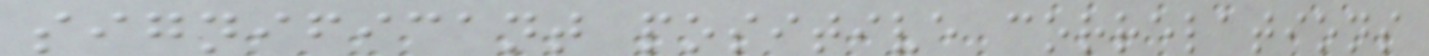significant positive correlations
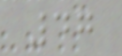47
